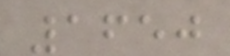1650
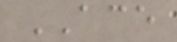ACE
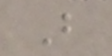B
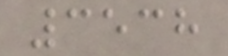3538
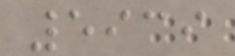5939
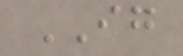IG
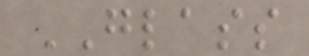GLASS
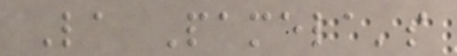La Pamela's
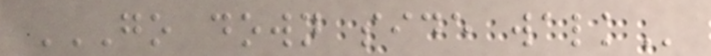GO DOWN SIDE WALK
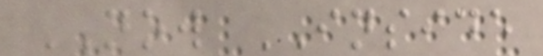NOW INSIDE
